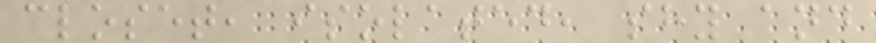closet, isolated, shy and
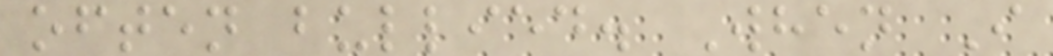often bullied. When I
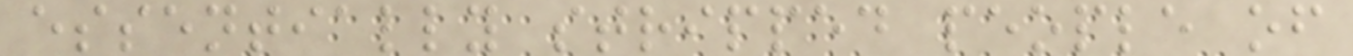essentially stripped people of
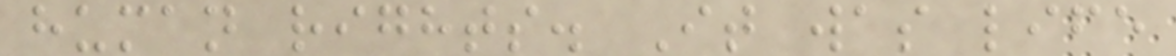human rights. It was life
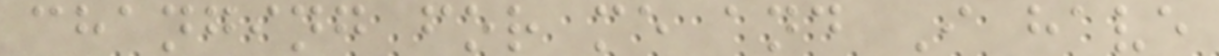changing for me and I have
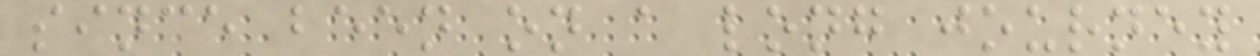since been on a long journey
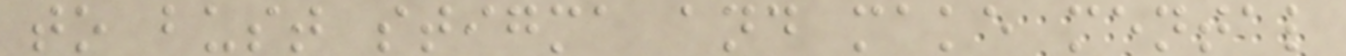to bust stigma and make mental
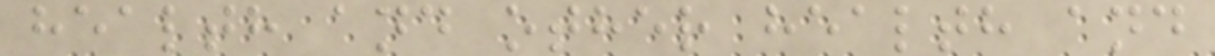health and other health and
